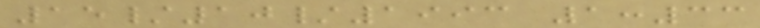15/10/1993 1:33
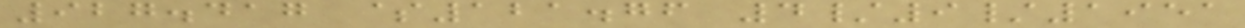927.417 $121.76 4/9/1951
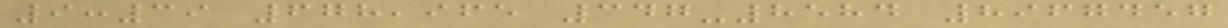9:39 678,965 347-8584 8967457
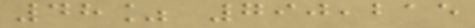48% 790,215
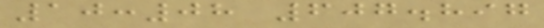10:08 607.897
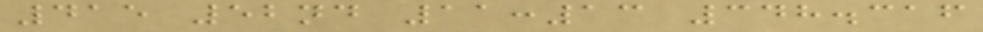415 52nd 11:13 348.316
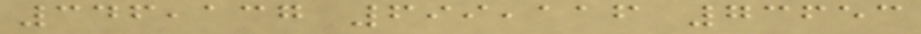346,137 699,116 73653
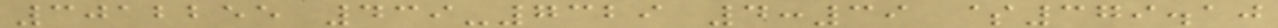3012255 439-7329 4:39 $379.10
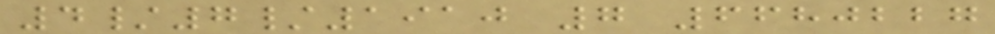4/7/1910 7 6680227
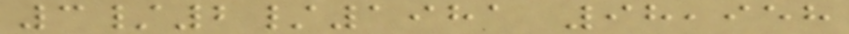3/2/1981 98,958
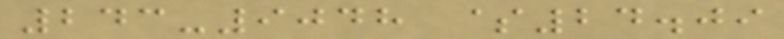243-9048 $24.09
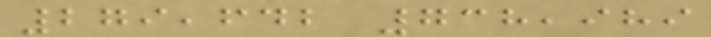279,642 738,989
